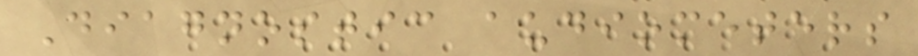Diagnostic audiometers
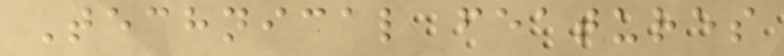Technical features
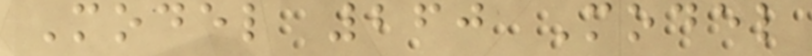Model 260 Model
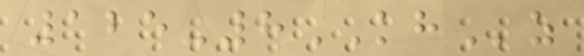125-8KHz
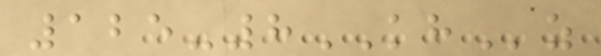125-8KHz
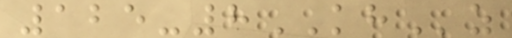125-8KHz
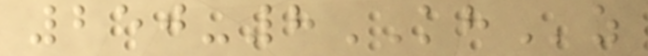250-8KHz
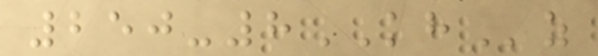250-8KHz
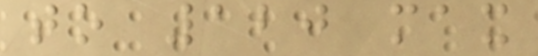to 120 max
